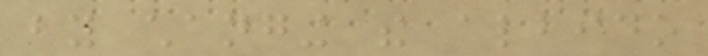by changing the albido
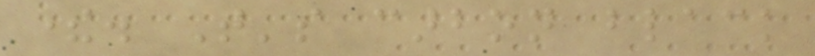there. That's carbon black
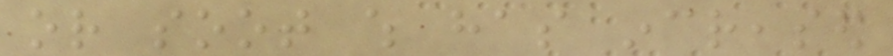or soot which has increased
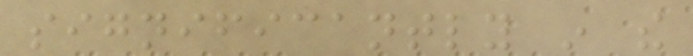significantly in the
